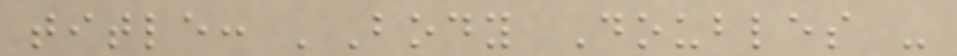title: 'Body Doubles -
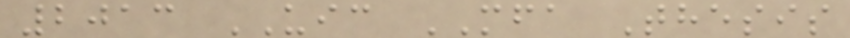2013 UIC MFA Thesis
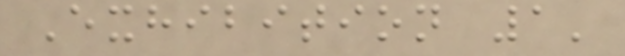Exhibition 1'
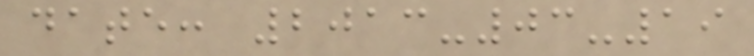date: 2013-03-19
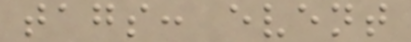tags: event
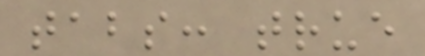tabs: true
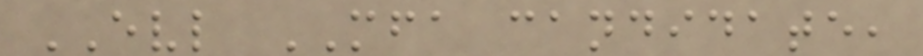EVL MFA candidate,
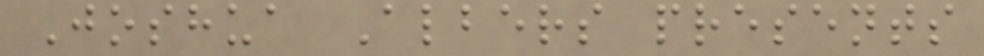Joshua Albers presents
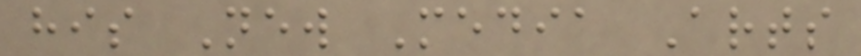his New Media Arts
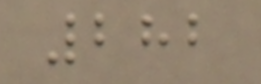282
